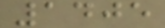1405
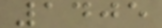1405
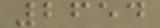2654
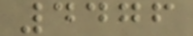4476
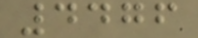4476
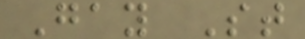Gay St
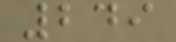249
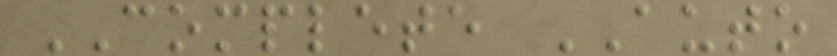COMPLETE AUTO
